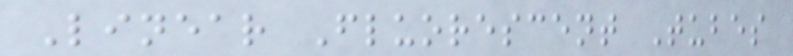Linear Fluorescent Tubes
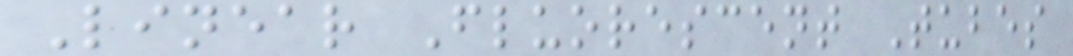Linear Fluorescent Tubes
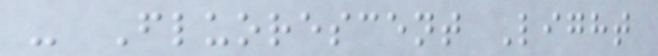- Fluorescent Light
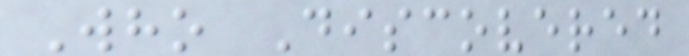Who Discovered
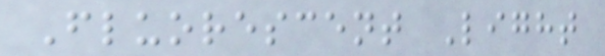Fluorescent Light
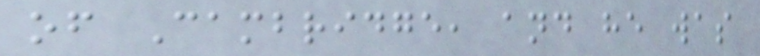of Cambridge, and he was
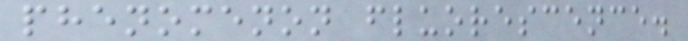phenomenon fluorescence.
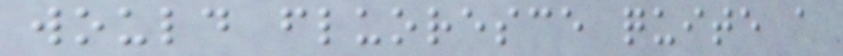would fluoresce quite a
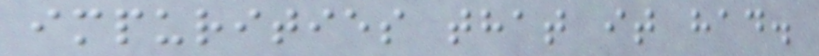impurities that it had.
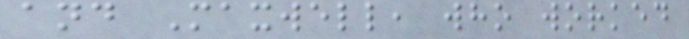and Maxwell, who worked
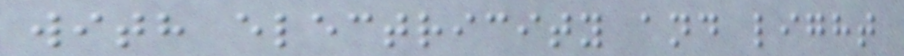with electricity and light
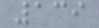139
